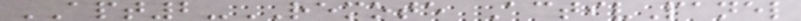APT2-REMOTE ActivPanel
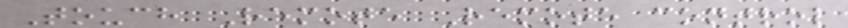Touch Remote Remote control
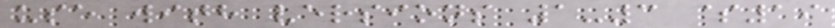use with versions 1-3 $19
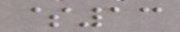$13
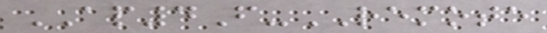AP4F-REMOTE
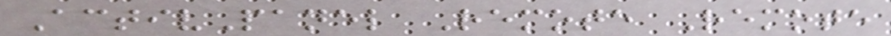ActivPanel Remote Remote
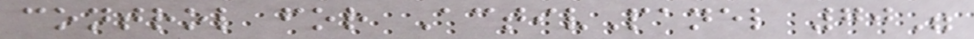control for ActivPanel 70"
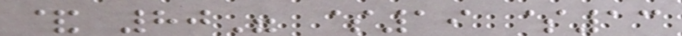& 80" $19 $13
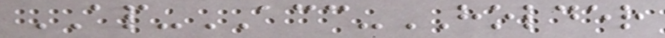AP-ACC-HOLDER
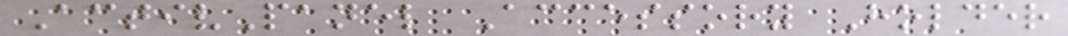ActivPanel Accessory Holder
